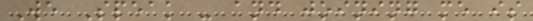We Speak - and joining me is
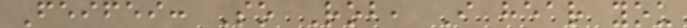Feifei: So Rob, I hear you
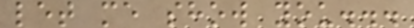let me show you...
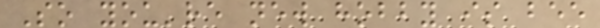So you're new hobby is bee
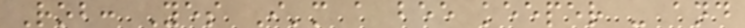Rob: Yes I'm a bee keeper - and
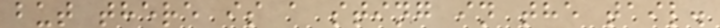but there is a sting in the tail.
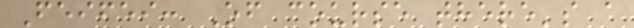Feifei: Of course there's a
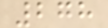278
